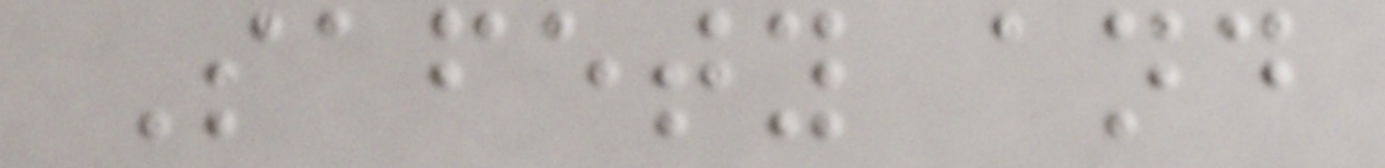Safety and
